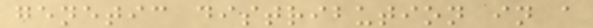genetic distribution in a
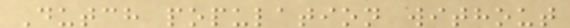Dutch population without
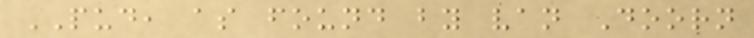PUD, as found by van Doorn
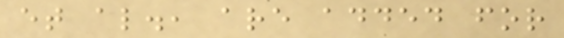et al., are added for
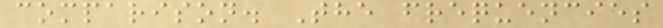comparison. The frequencies
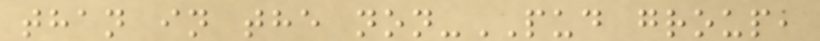than in the non-PUD group,
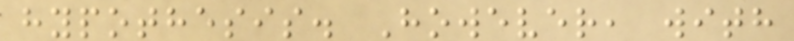hypothesis. However, with
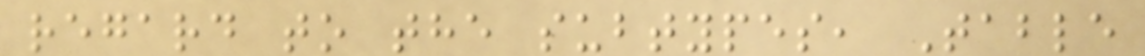regard to the subtypes, Table
